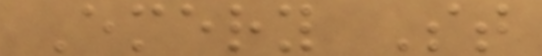Emery St
